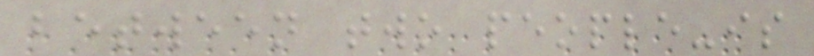between two people-is
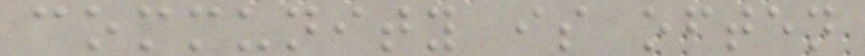community is often
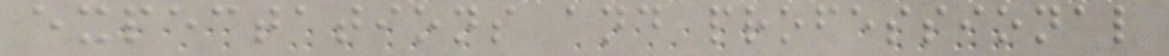expectations and professional
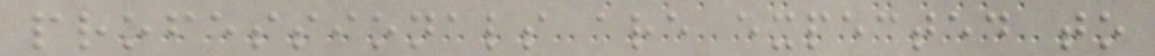professionals are expected to
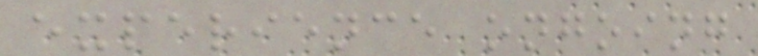experience ongoing
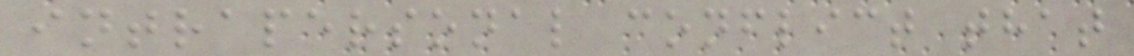intrapersonal conflict that
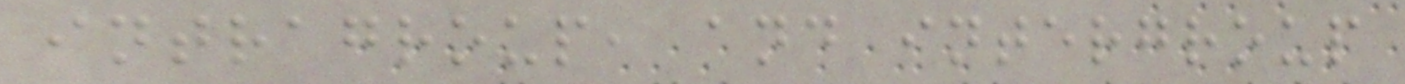intragroup, and intergroup
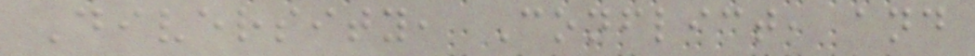Diversity, Conflict, and
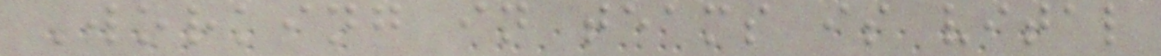Working in teams is vital
